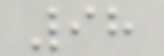98
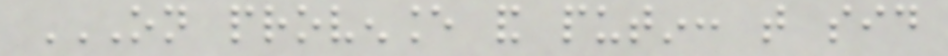ON PROVENANCE AND PUTIN: THAT SID
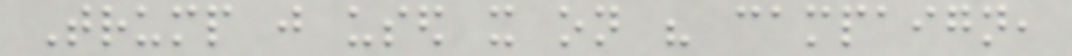Trump just used it on his campaign,
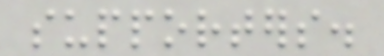supporters.
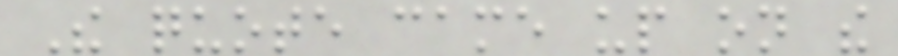The quote came up on the
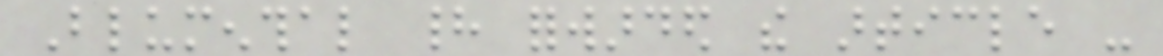Blumenthal had forwarded the article -
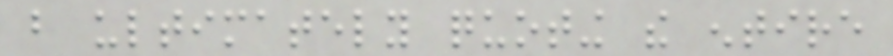but ultimately quoting the entire
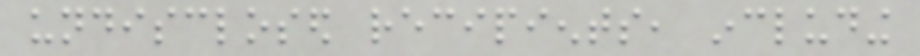undisclosed recipients, including
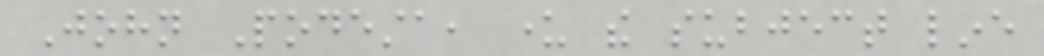John Podesta, under the subject line
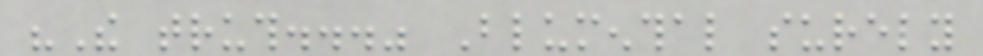"The truth..." Blumenthal surely
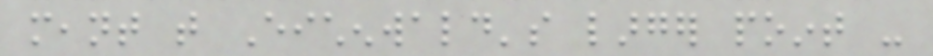meant that Eichenwald's larger point -
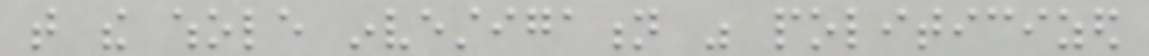that the whole investigation was politicized
